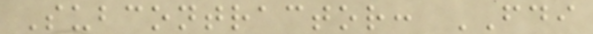Subcontractor: FDI
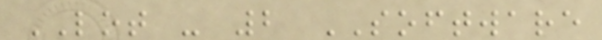LOT - 2 SOFTWARE
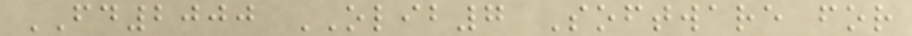FD2000 OLIB7 Software for
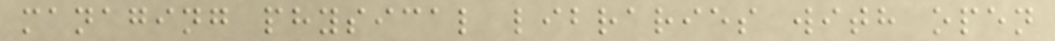managing physical libraries with open
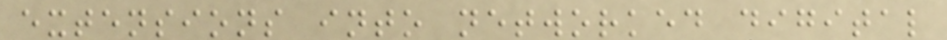extensions into networked digital
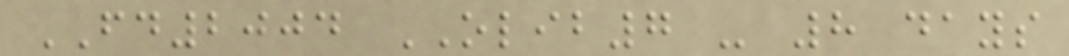FD2004 OLIB7 - 8 days
